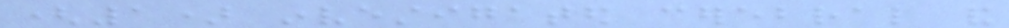(1) investigated cerebral and
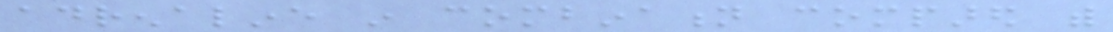adrenaline in combination compared with
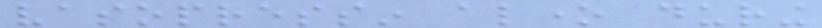vasopressin alone during
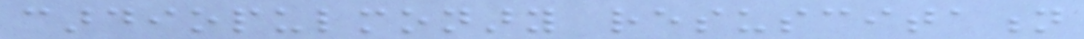cardiopulmonary resuscitation
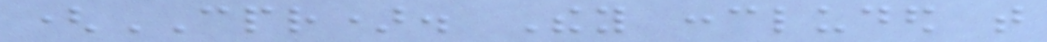(CPR). They concluded that
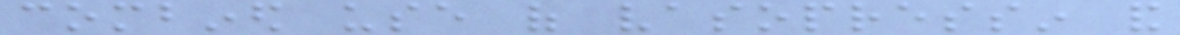combined use of vasopressin and
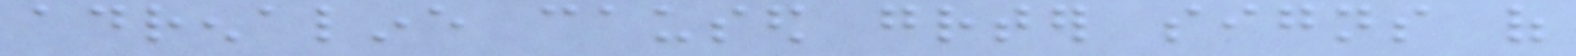adrenaline caused greater signs of
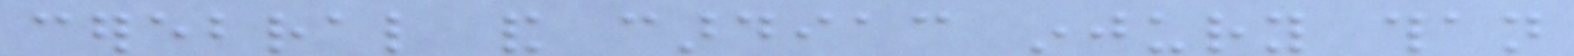cerebral and cardiac injury than
